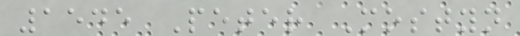1545 Peter Mostyn
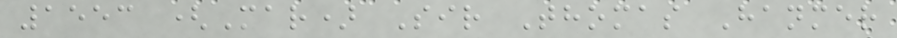1553 (Mar) Sir Thomas Hanmer
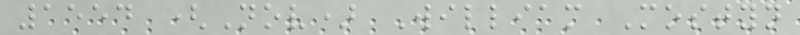1554 (Nov) William Mostyn
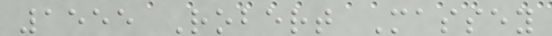1555 Robert Massey
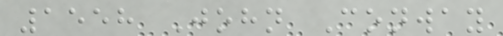1558 John Conway
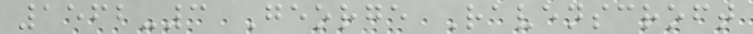1562-3 George Ravenscroft
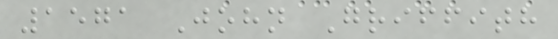1571 John Griffith
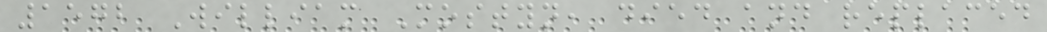1572 William Mostyn, died and replaced
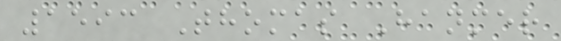1593 Thomas Hanmer
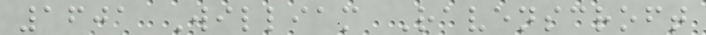1601 William Ravenscroft
